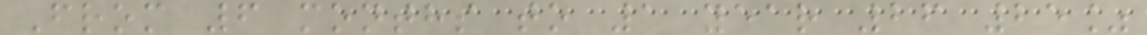From 6 months to 1 year 26 25%
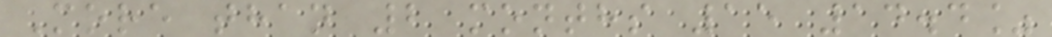More than 2 months 15 14.4%
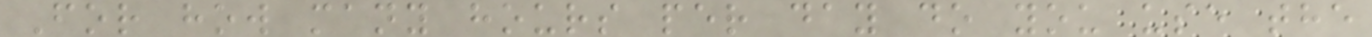For how many hours per day do you use the
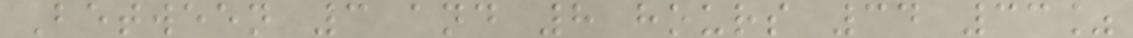Between 3 and 8 hours 34 33%
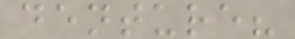denture?
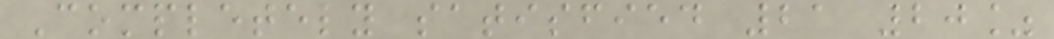Completely satisfied 21 20%
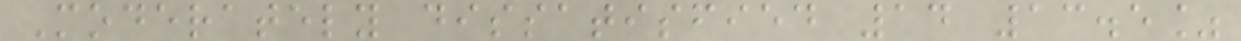Moderately dissatisfied 14 13.5%
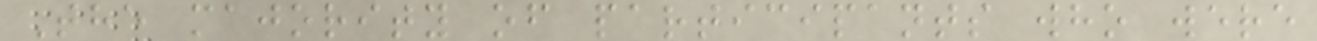The majority of participants who were
